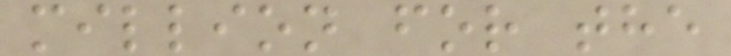million for the
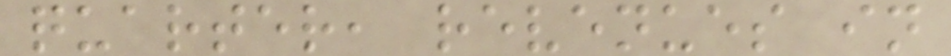quarter, revenues in
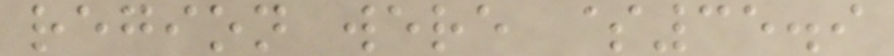region were $35.9
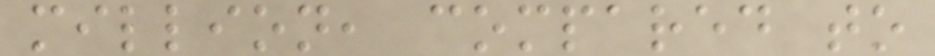million, compared to
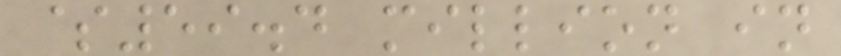$59.4 million in
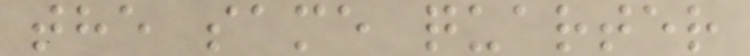the same quarter
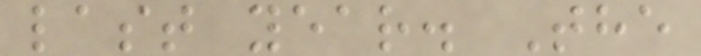last year. The
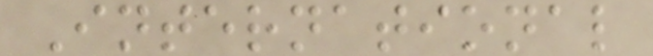International
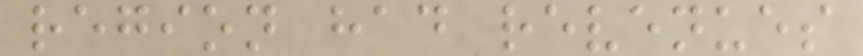region had revenues
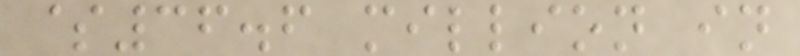$36.6 million in
